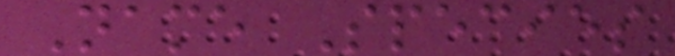Name Species
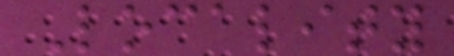Locality
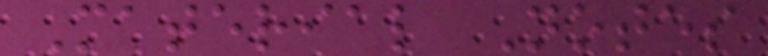Material Notes
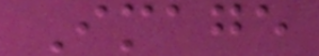Image
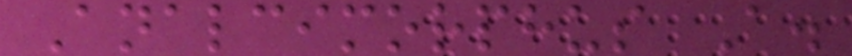Analcimorphus A.
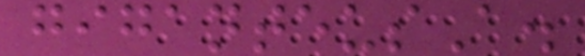giganteusA.
